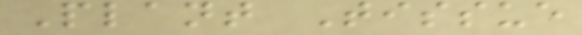Plant Tissue
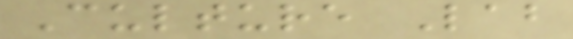Culture Lab
